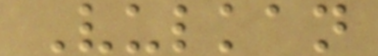Vulkan
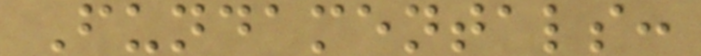Fundamentals:
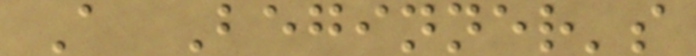A Beginner's
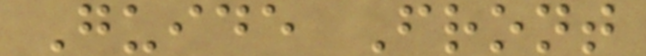Guide Front
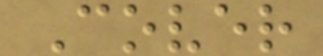Cover
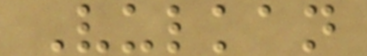Vulkan
